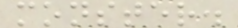monster.
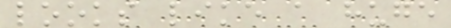looks like a huge
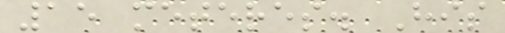15 meteres. His
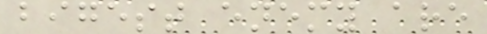bigest enemy are
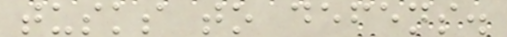tusks to defens.
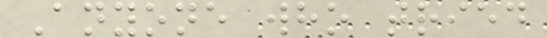Anyone who tried
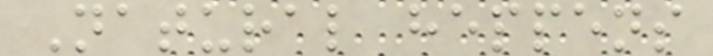Natural heppens
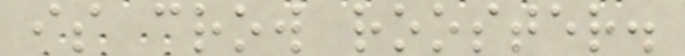is crow rooster.
